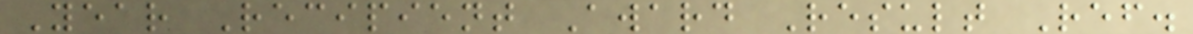Year Recipient Award Result Ref.
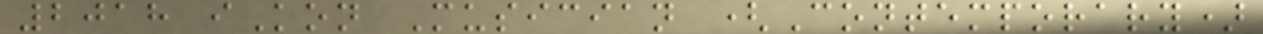2018 iKon Musician (Contemporary)
